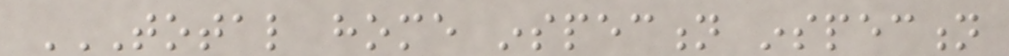TOTAL HOME INSPECTION INSPECTION
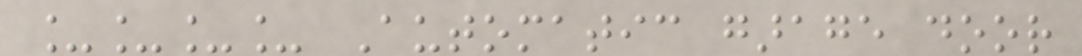____ Automatic garage door
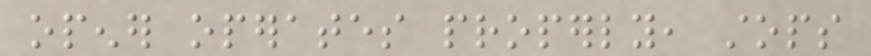opener operates properly, stops
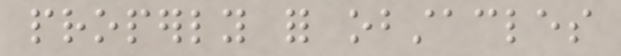properly for obstacles
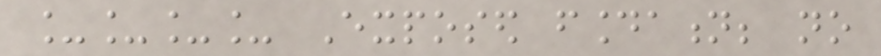____ Exposed foundation; no
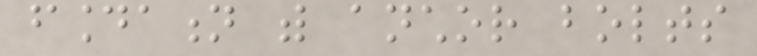foundation with anchor bolts
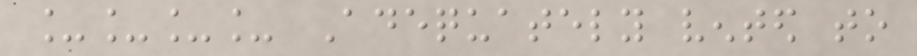____ Adequately vented to
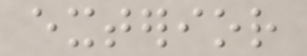exterior
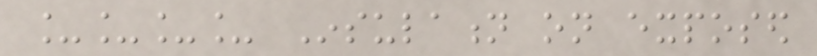____ Insulation on exposed
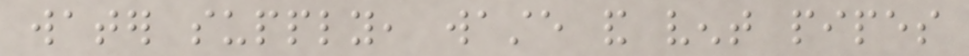water supply, waste and vent pipes
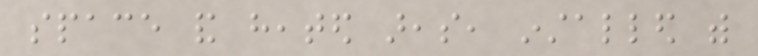space and heated areas, installed with
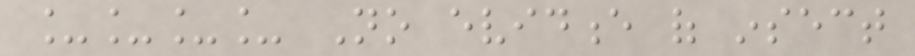____ No evidence of insect
